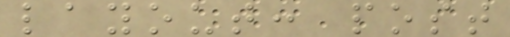layout: post
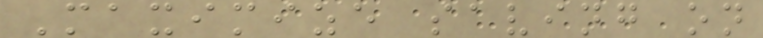Maximize saving on
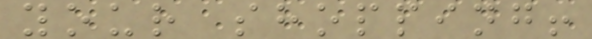your shopping!
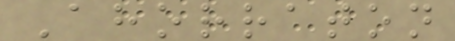Ahorraton
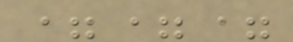===
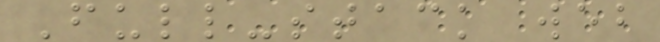Full-stack web
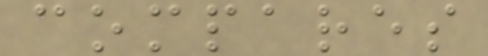compares
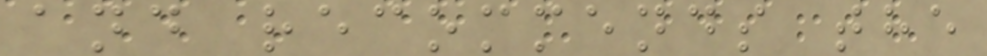and recommends the
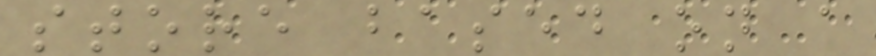store based on a
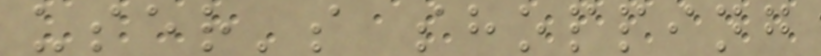user's shopping
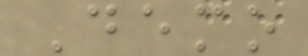Demo
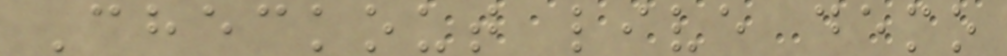Checkout live demo
